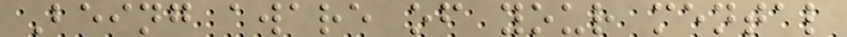Being aware of your mental
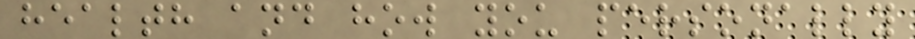health and how you personally
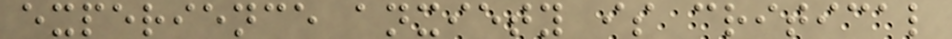experience anxiety is critical
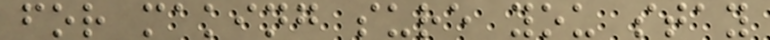for making sure you stay
